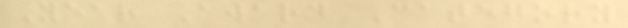Year Award Category
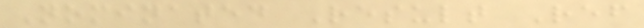Nominated Result Ref
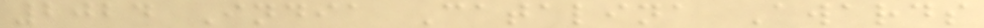2024 India Catalina Awards
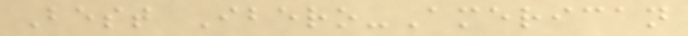Best Ibero-American
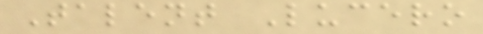Talent Lucero
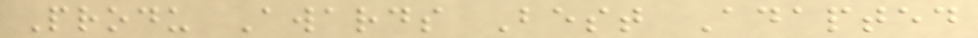Produ Awards Best Adapted
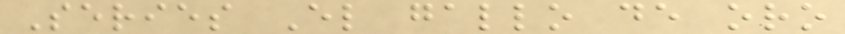Series El gallo de oro
